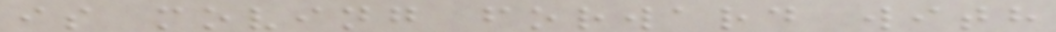is moving forward with
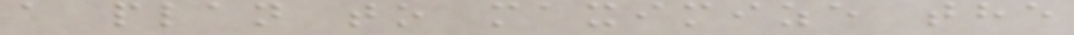a plan to maximize the
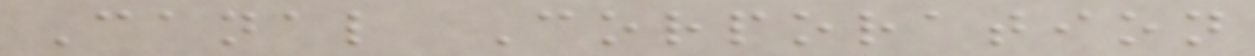Canal Corporation
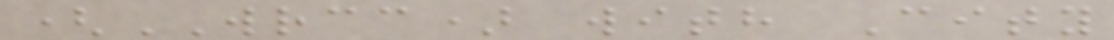(WRCC) with City
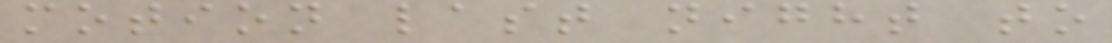motion last night to
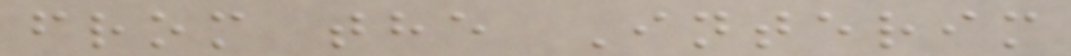from the Interim
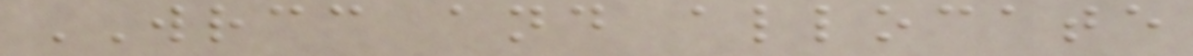WRCC and allocate
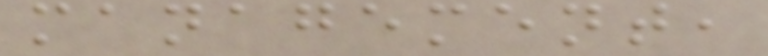management,
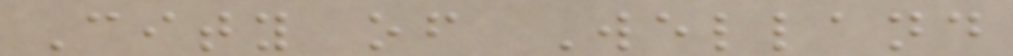City of Welland
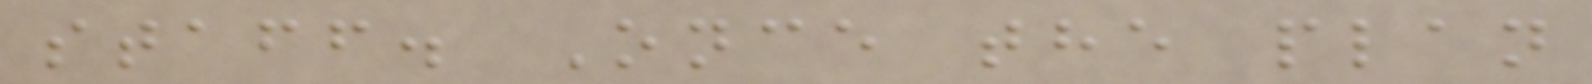staff. Once the plan
